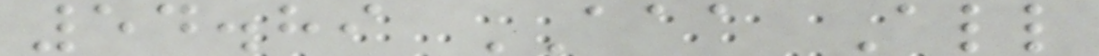54.89 AAA All
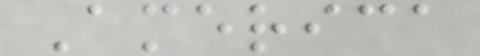America
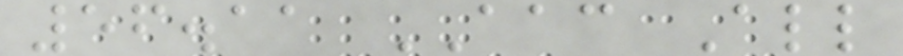56.11 AAC All
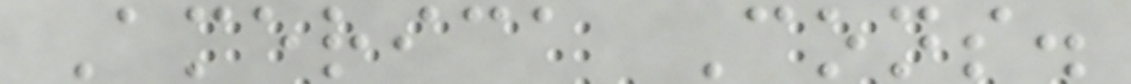America Cons.
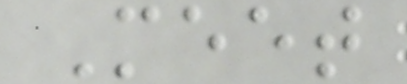Meet
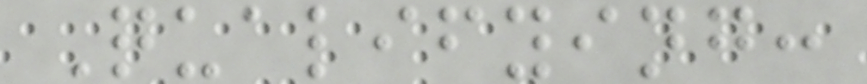Qualifying:
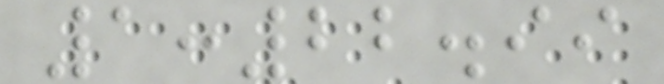1:22.99
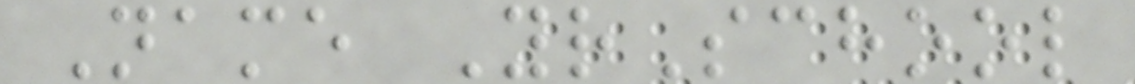Name YrSchool
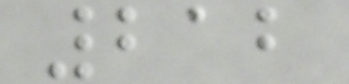212
